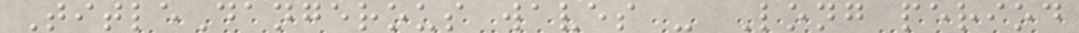TitleDangerous waves - Long period
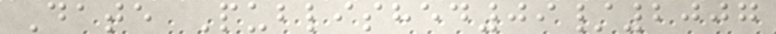Date Published09/2007
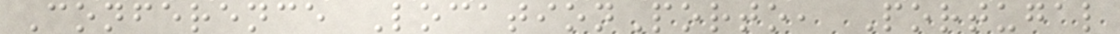Conference LocationPorto, Portugal
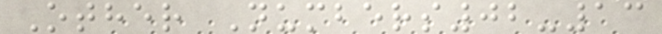Other Numbers02-13
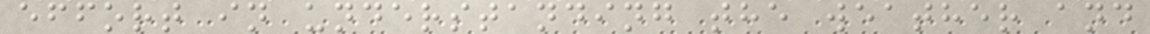effort in understanding the weather and
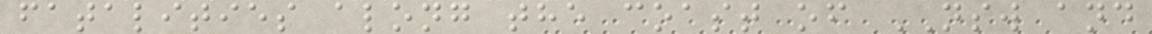fatalities along the coast of NSW and
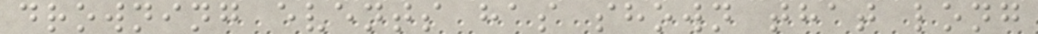drowning events has shown that long
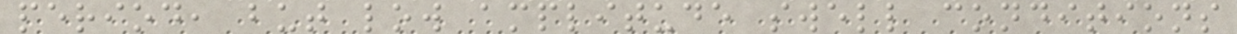period, but low amplitude swell conditions
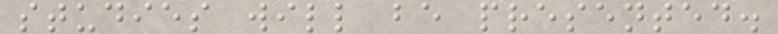studies will be presented.
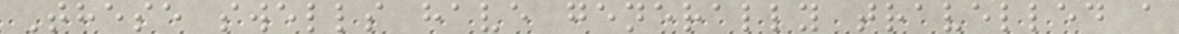These swells have generally travelled a
